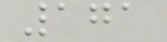171
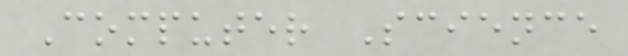Computer Science
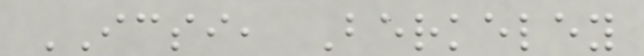ICSI, Berkeley
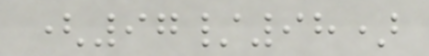(97/98)
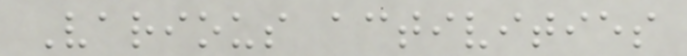Various activities
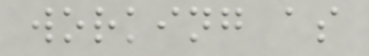working as
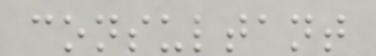consultant
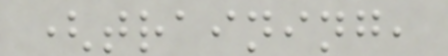(training,
